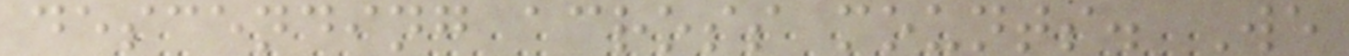descending across mounts. We
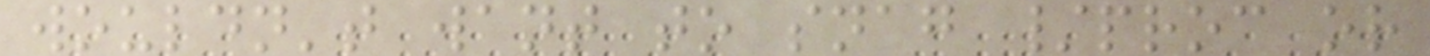wouldn't want to snag /proc or
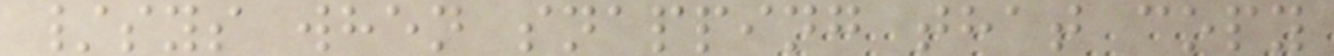/sys when snapping that copy
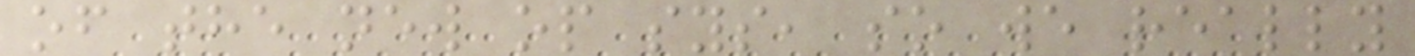of the new op sys, so we really
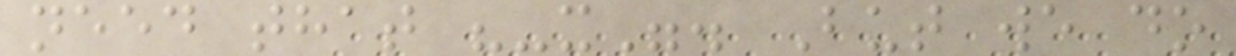need that "-x". But we do
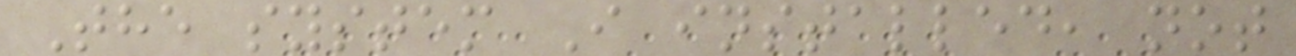The system I installed, not
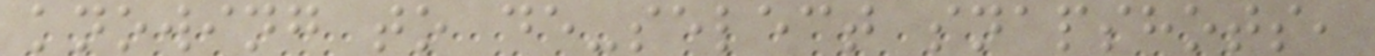knowing to de-select snapshots,
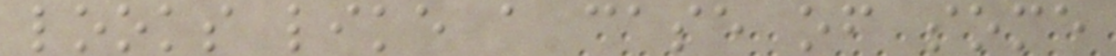looks like a case of some
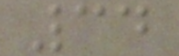34
